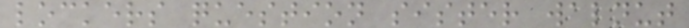lockers question sister walnut
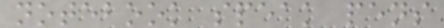notebook speak pens
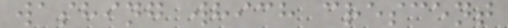washing which crescent
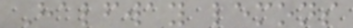Halfway lemons
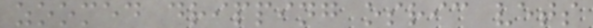zoomed dripping osric vets
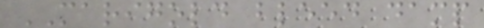MARIGOLD bleed damp
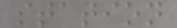station
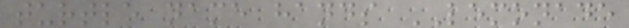turtle name hands LEMONADE
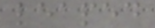leaped
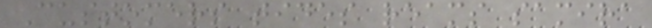Customers tides reams samira
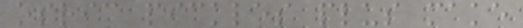osric pickles plus make
